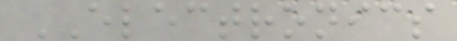ELECTRONICS
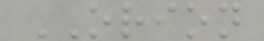ORION
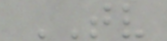TV
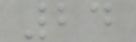24
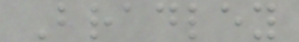Bradley
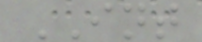INT
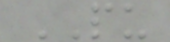PU
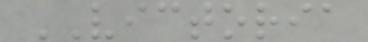VICTORIA
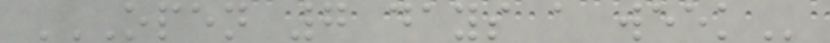OPEN 7 DAYS A WEEK
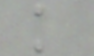k
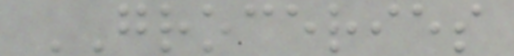GROCERIES
